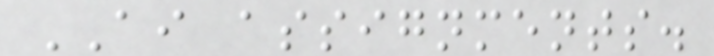AI assignments.
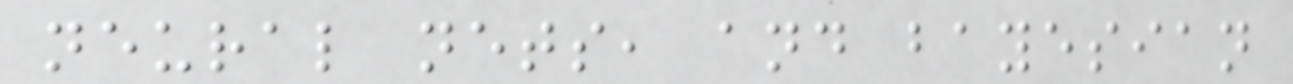neural nets, and bayesian
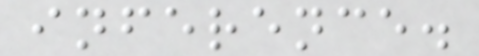inference.
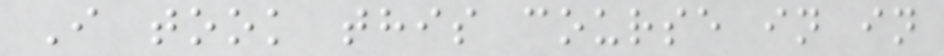I took this course in in
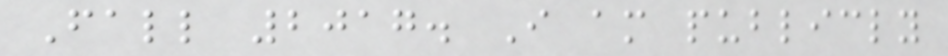Fall 2017. I am publicly
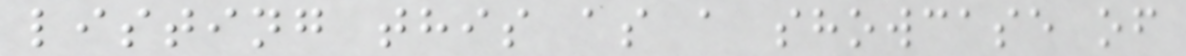listing this as a showcase of
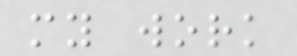my work
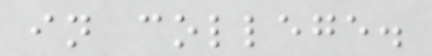in college.
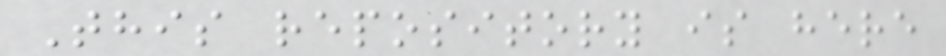This repository is here
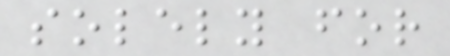solely for
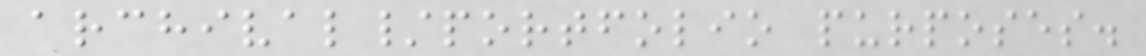archival/portfolio purposes.
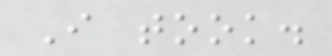I took.
